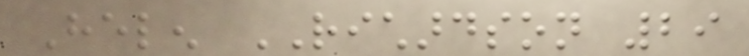Helen RICHARDSON 29
